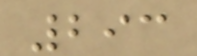293
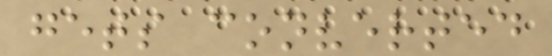gets converted
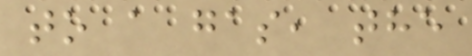to a gas, the
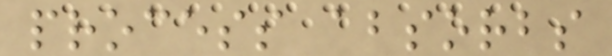process absorbs
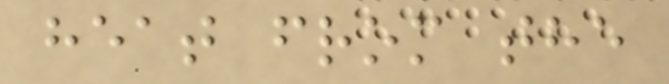heat from the
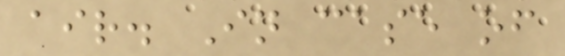air. In case of
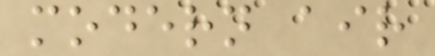modern air
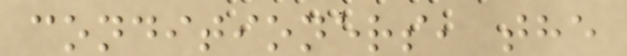conditioners, the
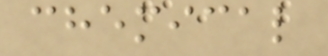chemical
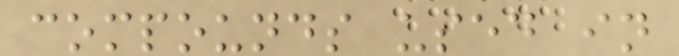compounds used in
